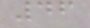46
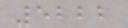5222
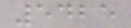5425
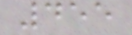455
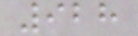928
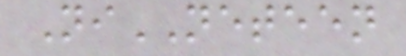NiNETEEN
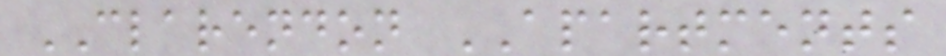CLARENDON APARTMENTS
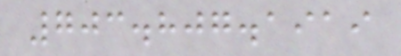703.807.1919
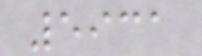5931
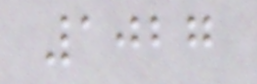1027
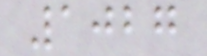1027
